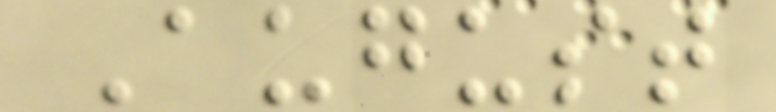August
